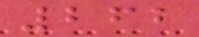262
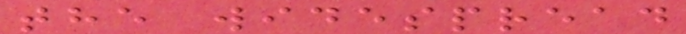the widespread
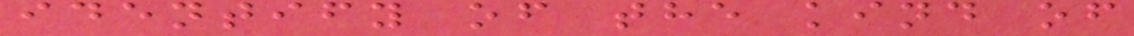identify of the kind of
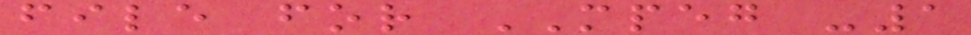file for MPEG -1
